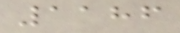1186
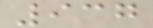937
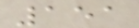151
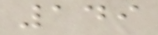149
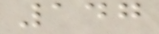147
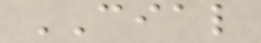CIAL
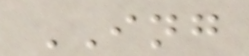ING
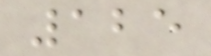125
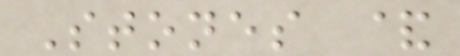Stones &
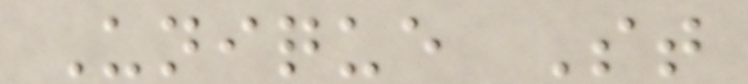Unique St
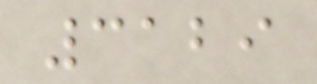3129
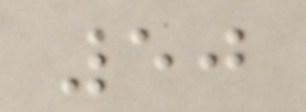50
